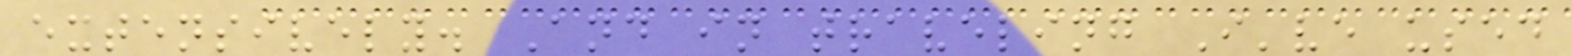extensively. And in traveling I've used
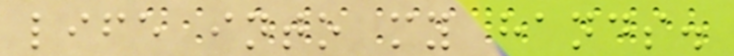life into my hands.
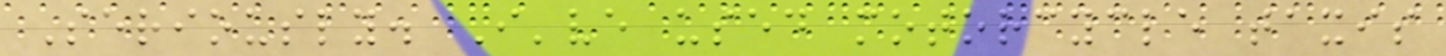Seriously. I've used motorcycle taxis
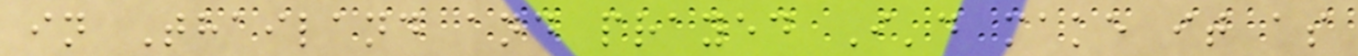in Thailand and prayed I'd make it as
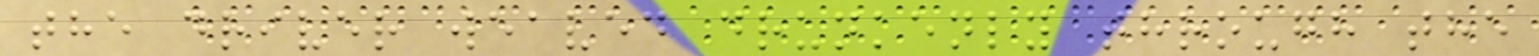the driver weaved drunkenly through the
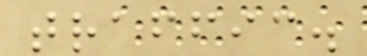traffic.
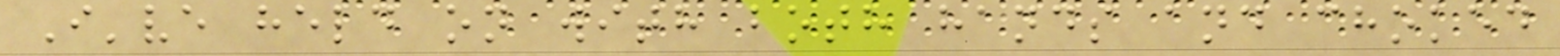I've held on with both hands and choked
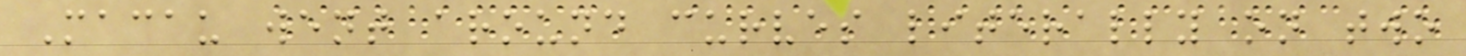Macau went around curves literally on two
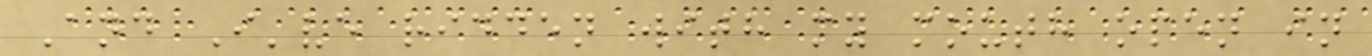And I've ridden with my mouth open in
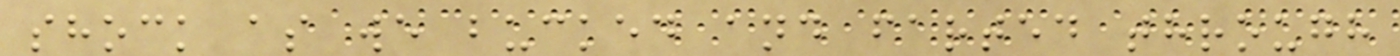shock as we bucked and farted through
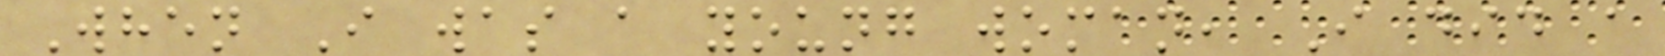When I was a young woman, I did a
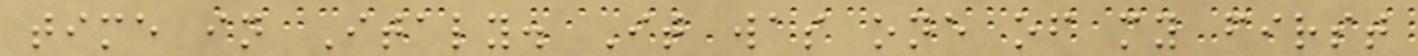time in Italy. It was one of my first
